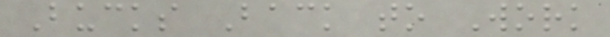Bucks Back to Work
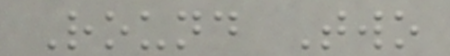Round Two
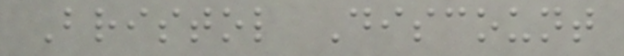Bristol Discount
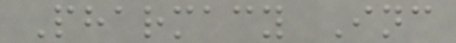Pharmacy Inc
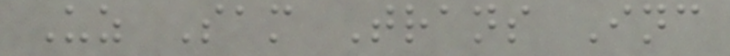Uz Sam Trans Inc
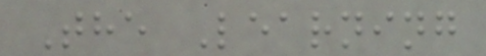The Learning
